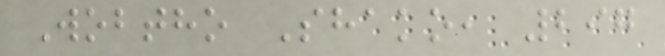Wobtho Shako, 297
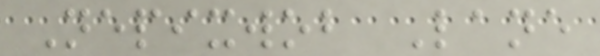Nepixwob Lane
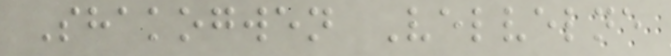Shakogwen Velvelne
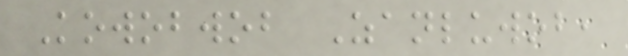Kowobwob Zanluwob,
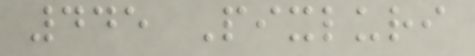445 Pixluri
